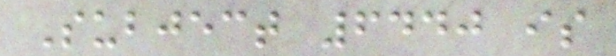Subject 6440 is
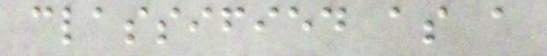classified as a
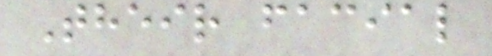Their facial
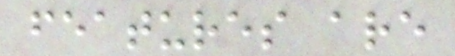features are
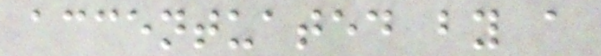accentuated by a
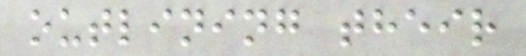outlining their
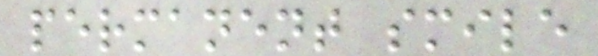permanent smile
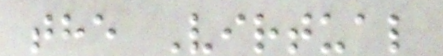the Virtual
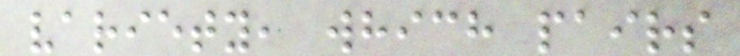variety, which pairs
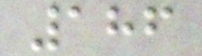186
